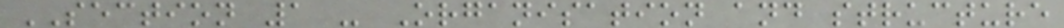SECTION 1 - Organisation and structure
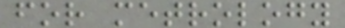for metrology
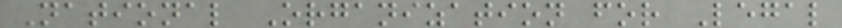National Organization for Legal
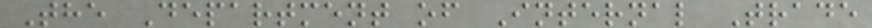The Department of Internal Trade
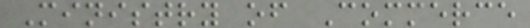Ministry of Commerce
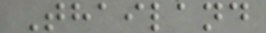Thailand
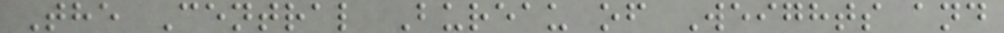The Central Bureau of Weights and
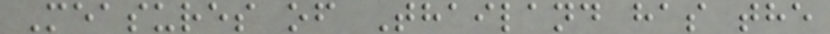Measures of Thailand has the
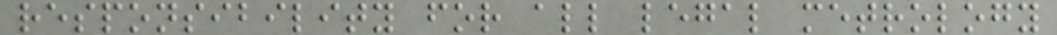responsibility for all legal metrology
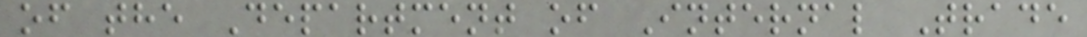of the Department of Internal Trade
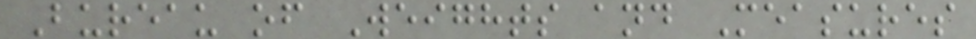Bureau of Weights and Measures
